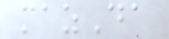mazDa
